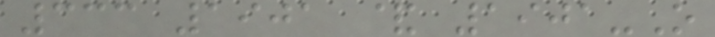333 1901 & 1901-O
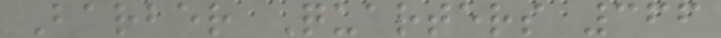Barber Quarters 366
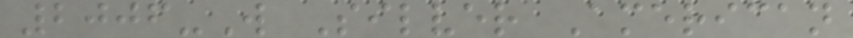2006-W Silver American
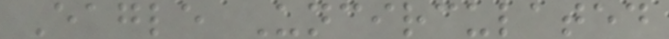Eagle Uncirculated
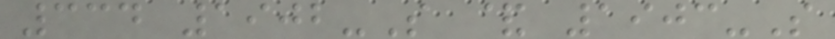334 1902-S & 1903-S
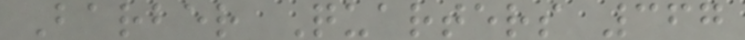Barber Quarters 367
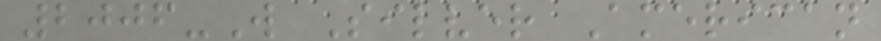2006-W Silver American
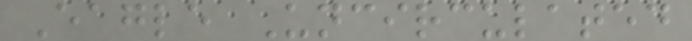Eagle Uncirculated
